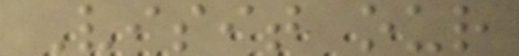Visit our
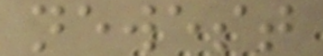newest
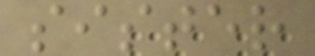sister
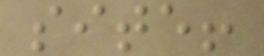site!
